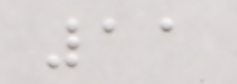11
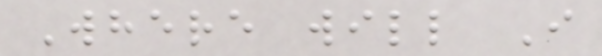Where will I
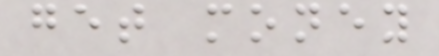get money
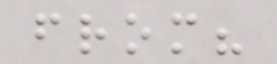from?
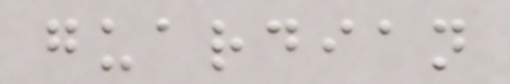guardian
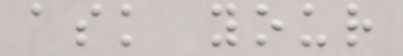ask your
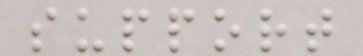support
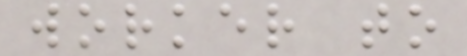worker to
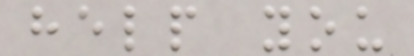help you
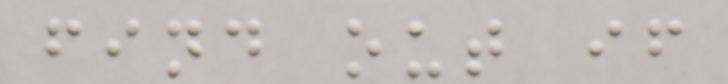find out if
